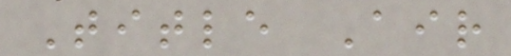Title Air
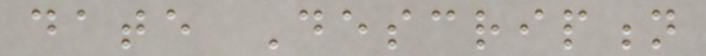date Description
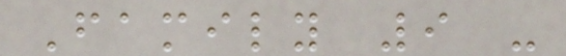Family 9 -
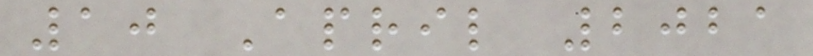10 April 2021
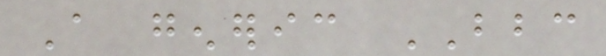A generic BBC
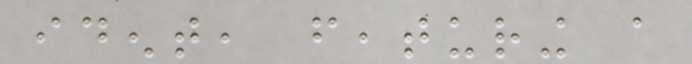ident, featuring a
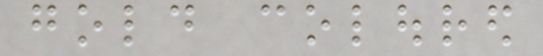gold coloured
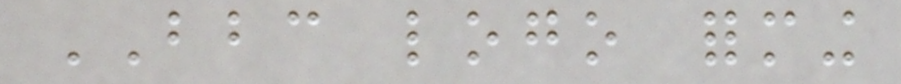BBC logo forming
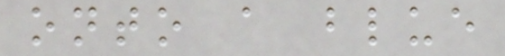onto a blue
